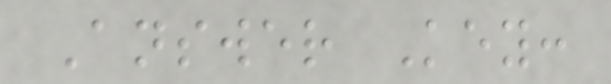Answer Key:
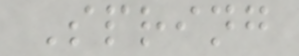Spring
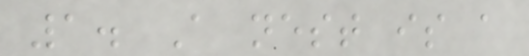1. A nest is a
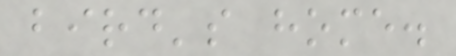bird's home.
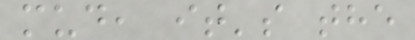mud, it's the
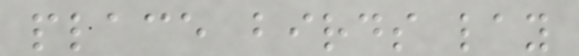place birds lay
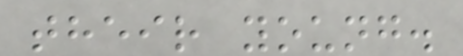their young.
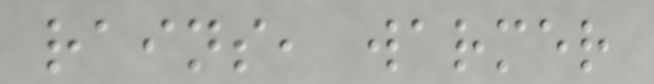rains, warmer
